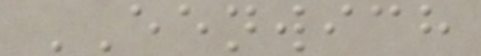EENWICH
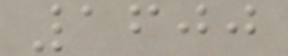1600
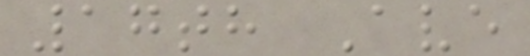17th Ave
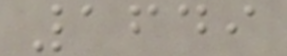1649
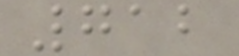712
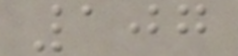107
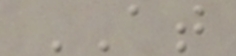AT
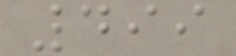499
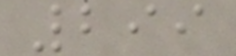299
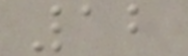12
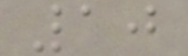10
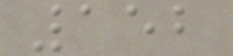152
